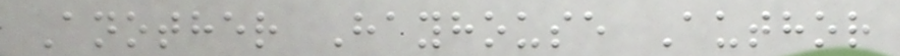Another Hayhouse Author
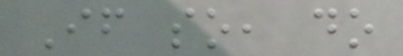If so, do
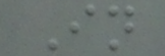In
